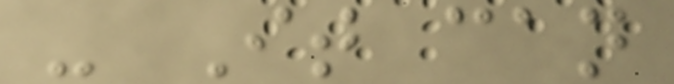- It can
